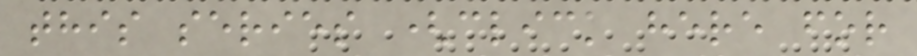this series (click here for
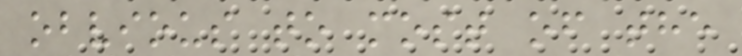obvious to most of the
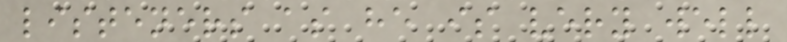listeners as he is very well
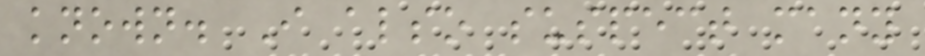known. I also suspect many
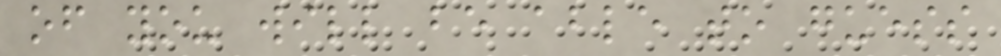of you will be able to guess
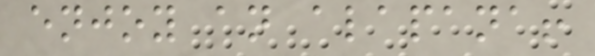enjoy an alapana!
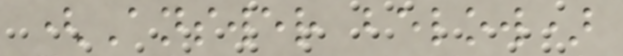(Answer below)
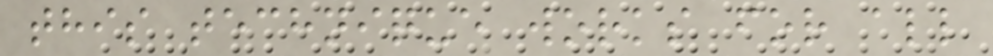this technique works for all
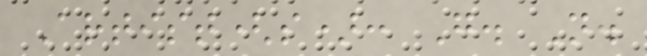Artist(s): G. N.
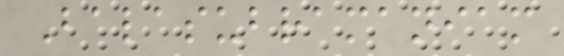Balasubramaniam
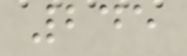245
